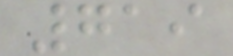719
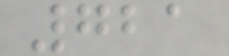721
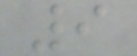9
